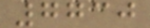7730
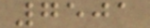7501
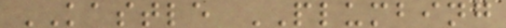KASTLE PLUMBING
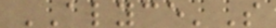ALYCE'S
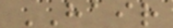HAIR
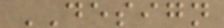DESIGN
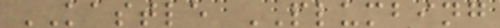KASTLE PLUMBING
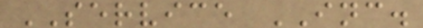SERVICE INC.
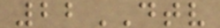22DTV
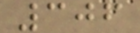306
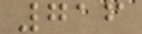716
